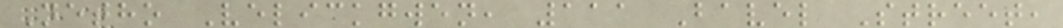Netho Velickgwen, 111 Bavel Street,
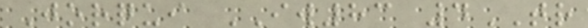Jorqui IW83 4TR
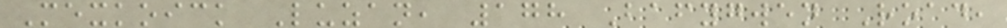Mexkoick Luzan, 178 Bafygwen Road,
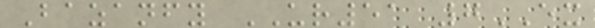Bazanfy UR51 7EX
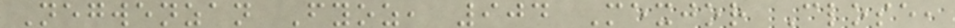Negwenzan Fyoz, 904 Mexjor Close,
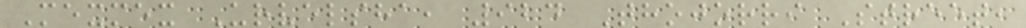Mexmex Urvelsha, 924 Thojorri Street,
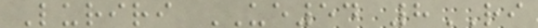Luriri UE54 8RI
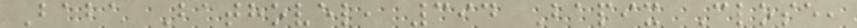Baba Bathovel, 394 Bapix Close,
